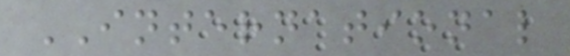INTERNATIONAL
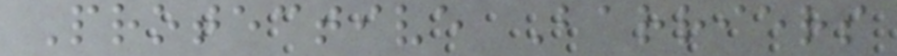Protective Barriers
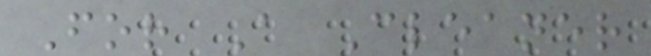For A Cleaner
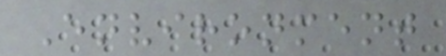Environment
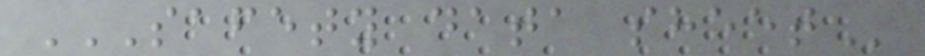SAFETY DATA SHEET
